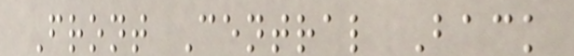Front Central Back
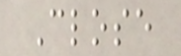Close
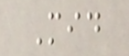Mid
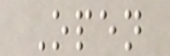Open
